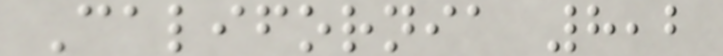California 8,2
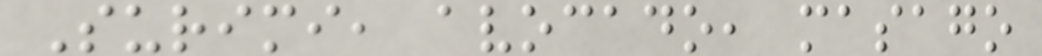Surimi, avocado, masago
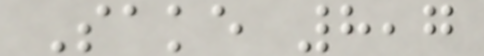Sake 8,7
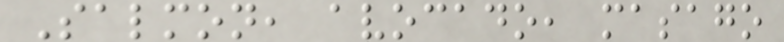Salmon, avocado, masago
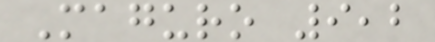Maguro 9,2
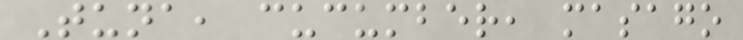Tuna, cucumber, masago
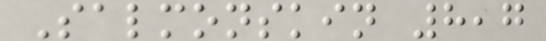Salmonskin 8,7
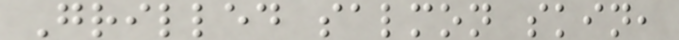Grilled salmon skin,
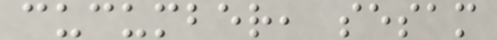cucumber, sesam
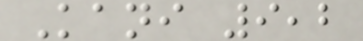Kani 9,2
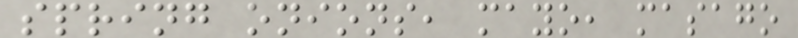spring onions, mayo, masago
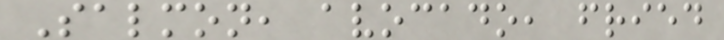Salmon, avocado, fried
